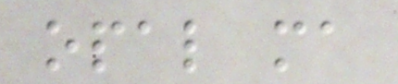opal ma
